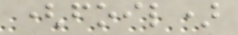(foil)
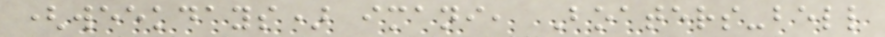(weekdays) imani, Boaters-bell
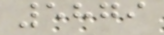5879
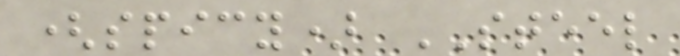(spicy) STEEL
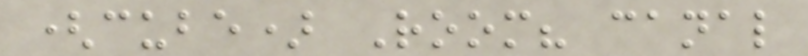(cube) Room? canal
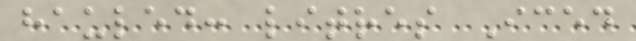hauled: litres Iced
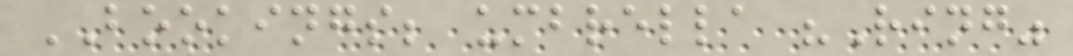BOOKINGS; umbrella "Ring"
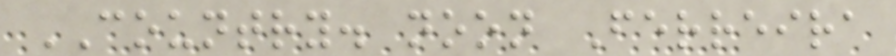COUNTRY. noon Ferreira
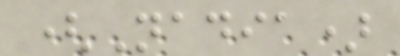(Nadia)
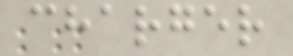charger
